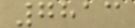7813
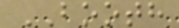BOOTH
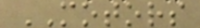MOTORS
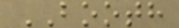BOOTH
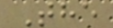The
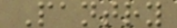Pantry
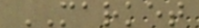MARKET
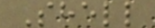Shell
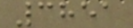3851
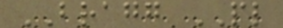BRAGG PL
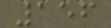156
